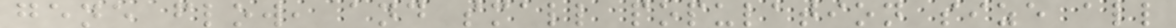gene flow, and small population size all
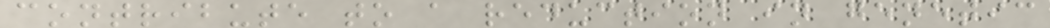contribute to a reduction in genetic
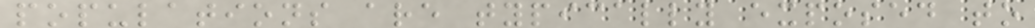populations are typically exposed to
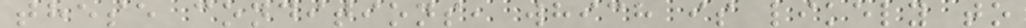these conditions, which is likely to
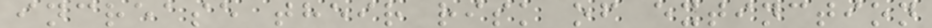increase their risk of extinction
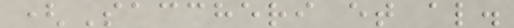(Saccheri et al.
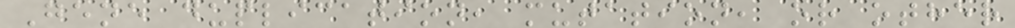Gene duplication, mutation, or other
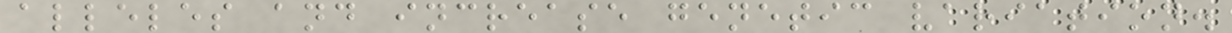alleles and increase genetic variation.
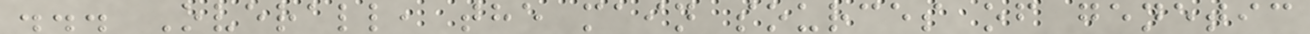... Overall, the main sources of genetic
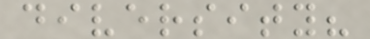diversity?
